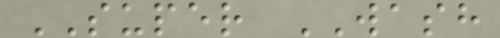SUPER WASH
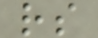rs
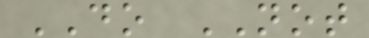DO NOT
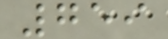759
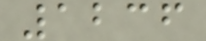1236
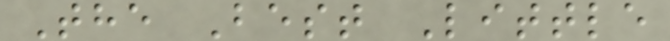The Best Little
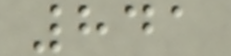841
